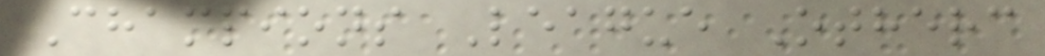Champions League Otherc
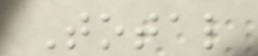Total
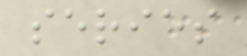series
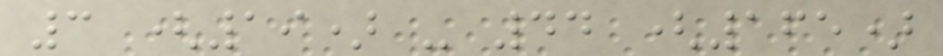3 (19) - 44 (165)
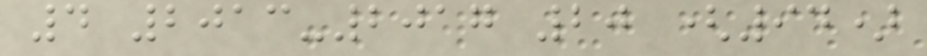4 2013-2017 20 (94)
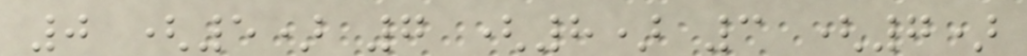0 (5) 7 (8) 3 (7)
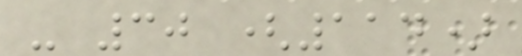- 30 (114)
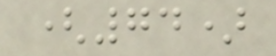(74)
